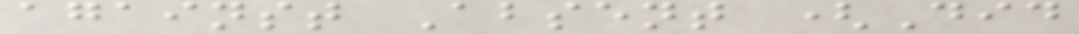against Absent (Did
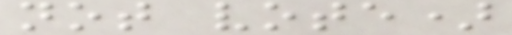not vote)
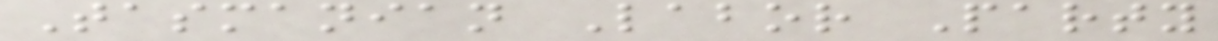Tasmanian Labor Party
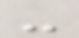-
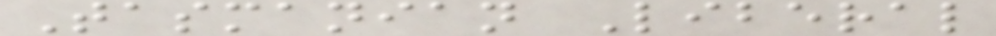Tasmanian Liberal
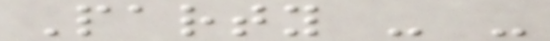Party - -
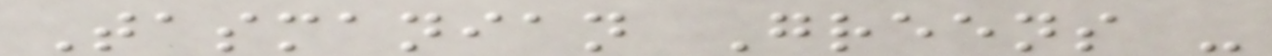Tasmanian Greens -
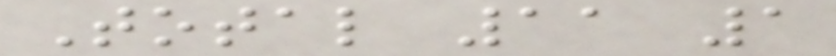Total 11 1
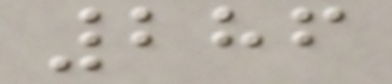286
